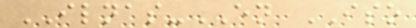ILNAS-EN ISO
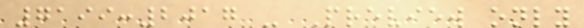7199:2017 - Preview only
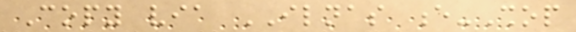Copy via ILNAS e-Shop
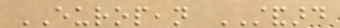EUROPEAN STANDARD
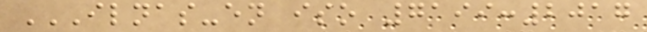ILNAS-EN ISO 7199:2017
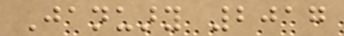January 2017
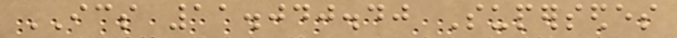ICS 11.040.40 Supersedes
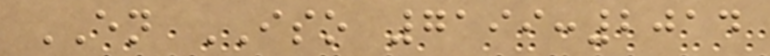EN ISO 7199:2014
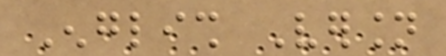English Version
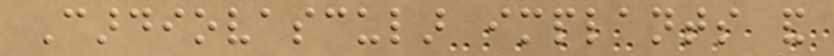Cardiovascular implants and
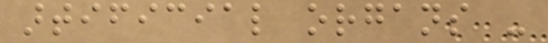artificial organs -
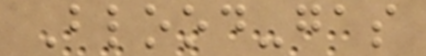Blood-gas
